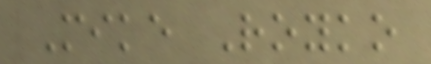Mike Royko
